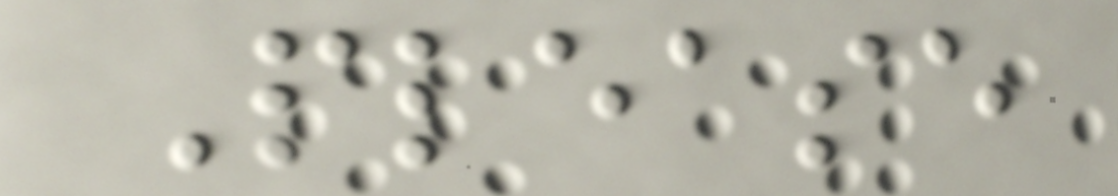Please
